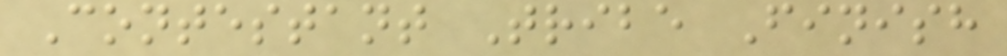Contestant Tribe Finish
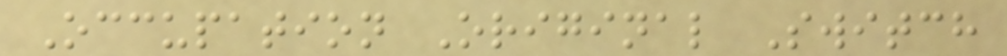Occupation Original Switch
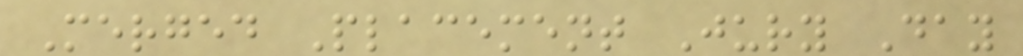Merged Placement Jury Day
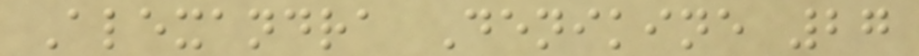Alexandra Denikine 27
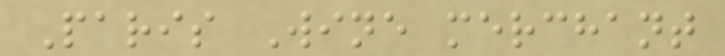Paris Wine merchant
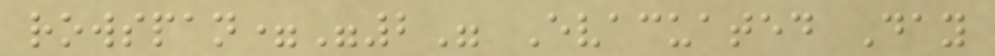rowspan="2" Evacuated Day
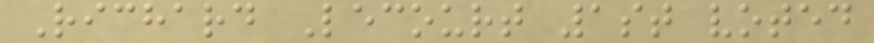Richard Lecourt 1st voted
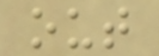out
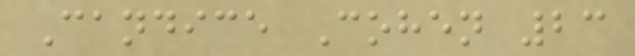Candice Cohen 23
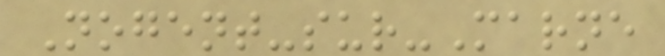Nogent-sur-Marne
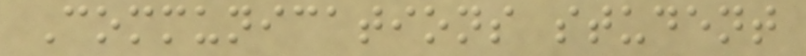Communications student
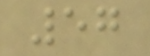57
